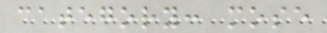category: mose
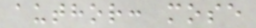author: mose
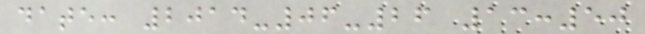date: 2014-06-26 13:50
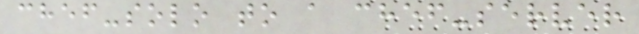chef-solo to a chef-server
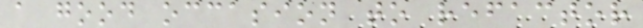a good occasion to refactor
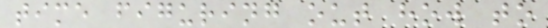time figuring out how to
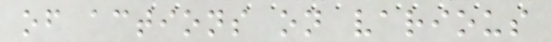of actions on various
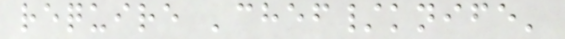require 'chef/knife'
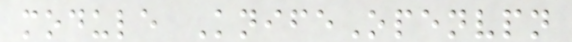module KnifeOpenvpn
